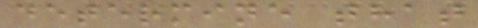determine that
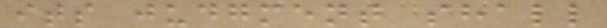its judgment shall
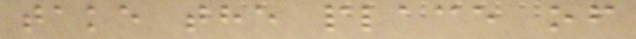take the place of
